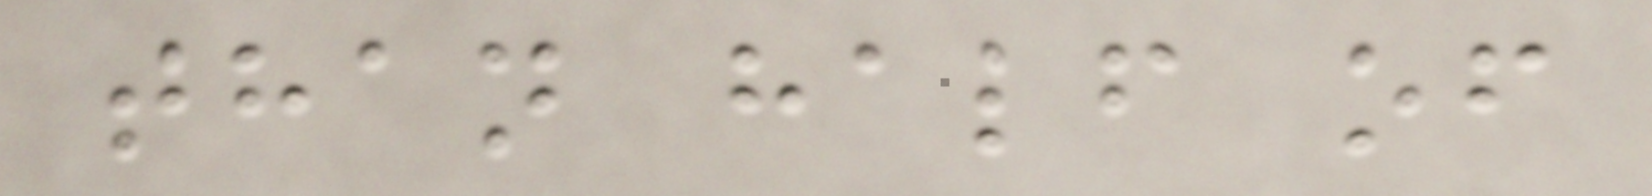than half of
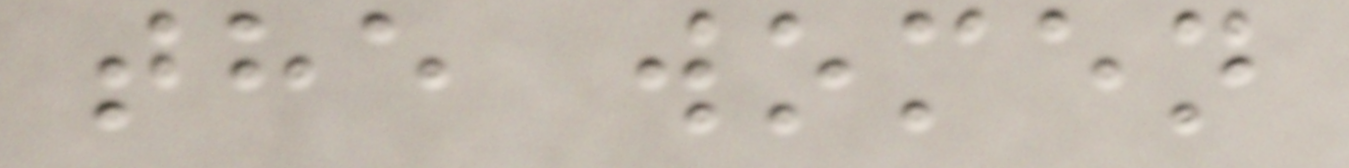the women
